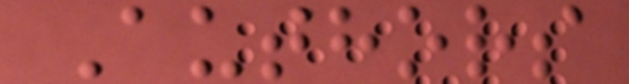Authors
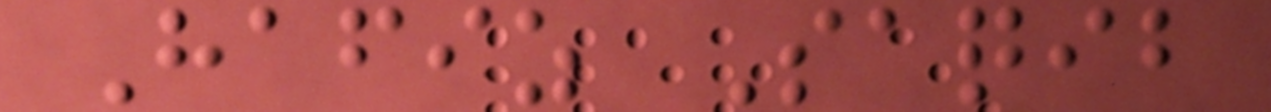Hafiz Saqib
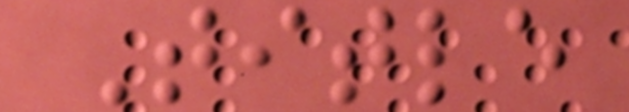Title
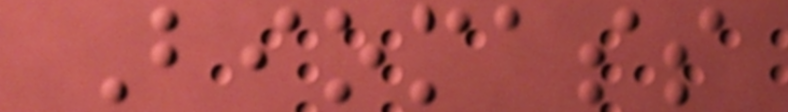Biomass
